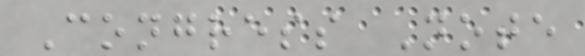Congress Note
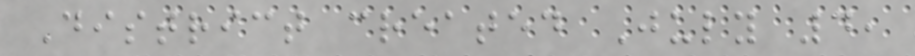District created July 4,
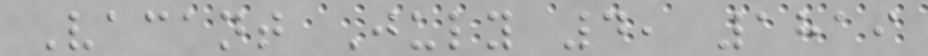Vacant July 4, 1819
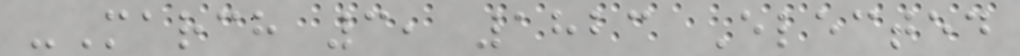-March 3, 1823 Elected
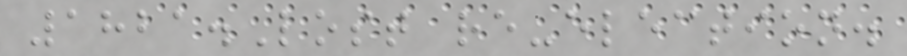1821.Lost re-election.
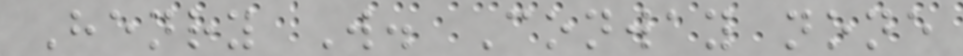Henry W. Conway none
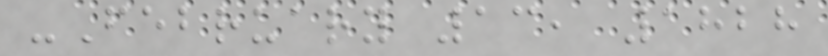-February 13, 1828
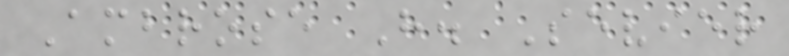Ambrose H. Sevier
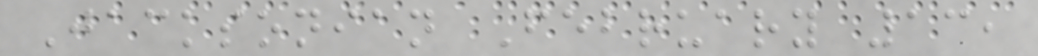Jacksonian February 13,
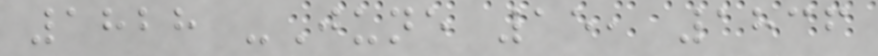1828 -June 15, 1836
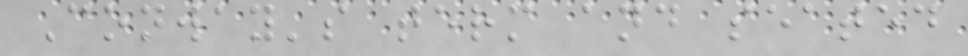Conway's term and seated
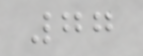77
